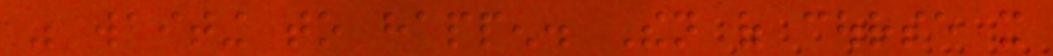was waiting to happen. Then of course it
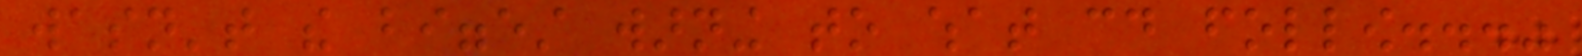wasn't the biggest warning to what could follow..."
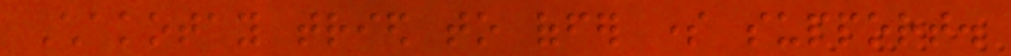Chakotay tried to offer some support.
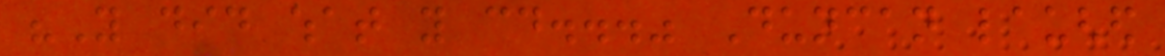"You did what you could..." Duncan laughed
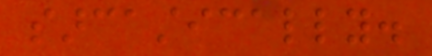sarcastically.
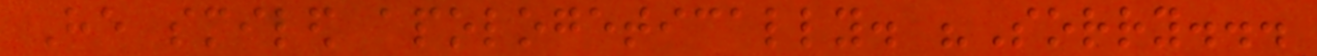He smiled apologetically. "Sorry...
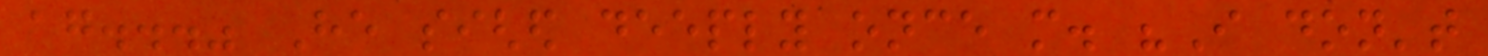again..." He sighed deeply once more. "I don't
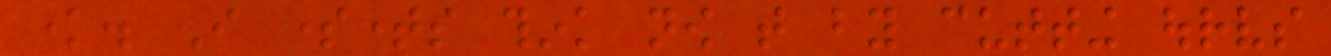know. I sometimes think now that by cutting ourselves
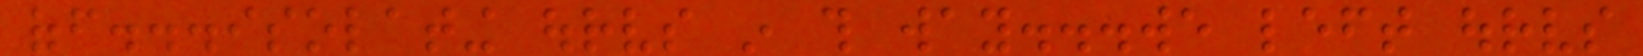off...isolating ourselves in this way...we left ourselves
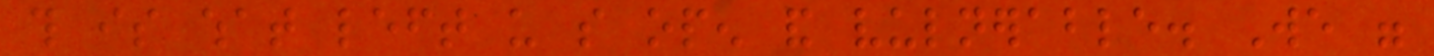this is what left us so open and vulnerable. We were
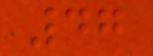47
